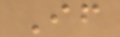If
